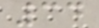34
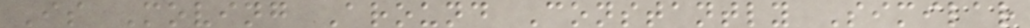Is Moving Around Constantly Similar
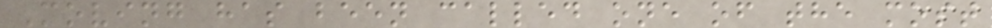Moving has been called one of the most
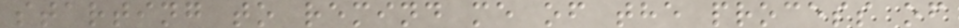starting to remind me of the process of
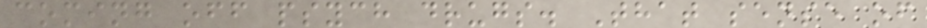coming off psych drugs. That sense of
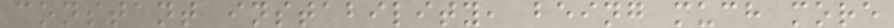constant instability, being much more
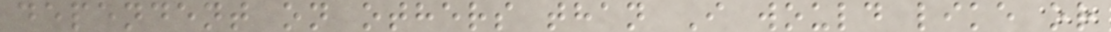dependent on others than I would like or
